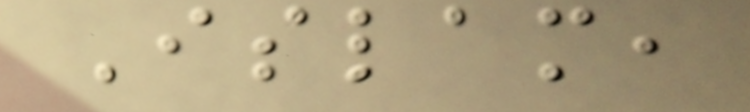Islam,
